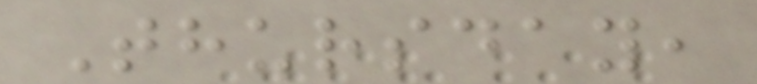Thursday,
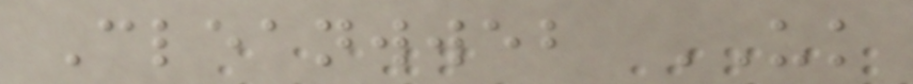Cleanwweb UK
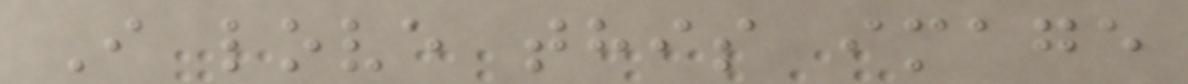I love this image
